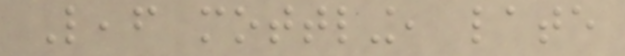Leaf mottling, late
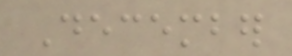December
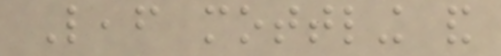Leaf mottling and
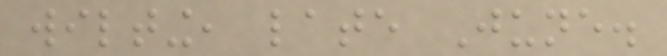wilting, late June.
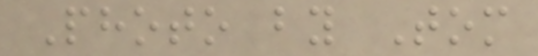Photo by Tom
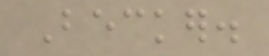Becker.
